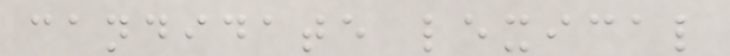candidate lexical
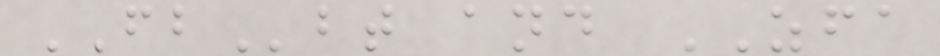FBbt and ZFA
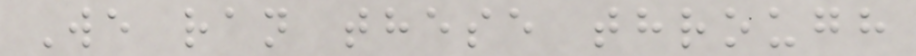We ran these through
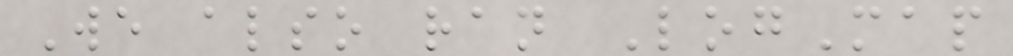We also ran LogMap
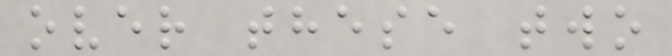over these two
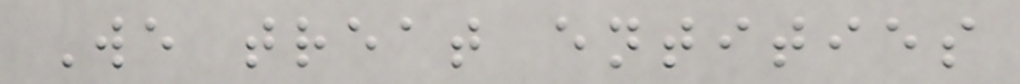We treat entities
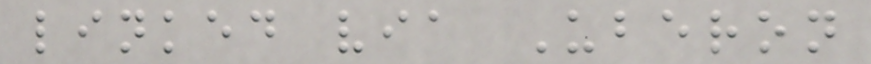linked via Uberon
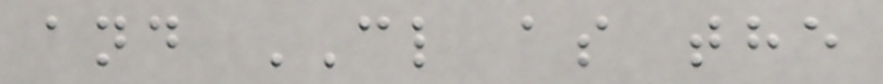and CL as the
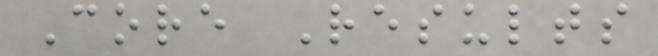Core Results
